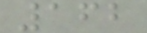162
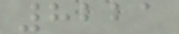8221
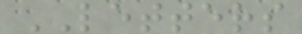LETTERS
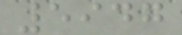5947
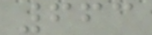663
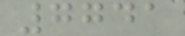7741
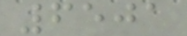6501
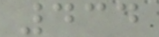434
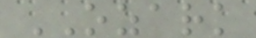OZARK
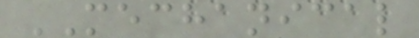MECHANICAL
